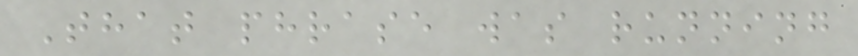That phrase was running
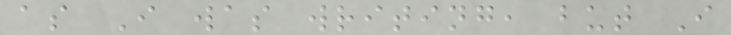as I was writing, but I
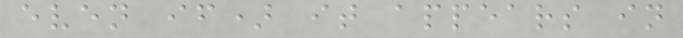even if) it appears in
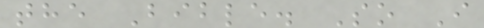the Bible. So I
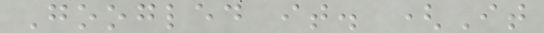Googled it. (It
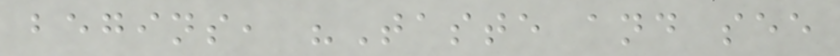begins, "Taste and see
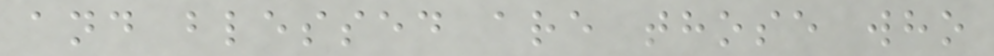and blessed are those who
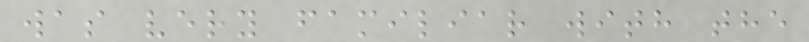was very familiar with the
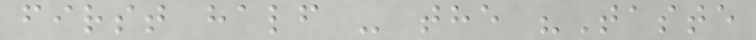first half - the "Taste
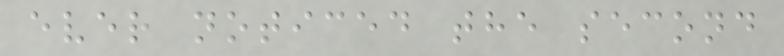ever noticed the second
